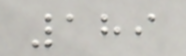189
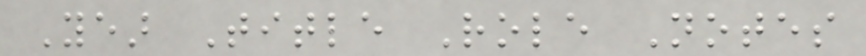Year Title Role Notes
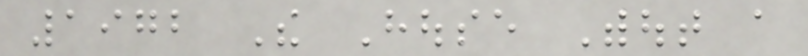1972 The House Without a
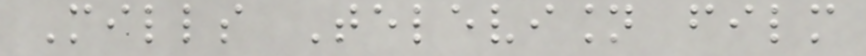Mills Television film
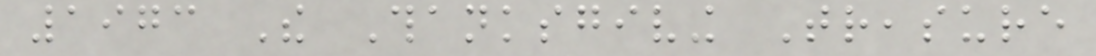1973 The Thanksgiving Treasure
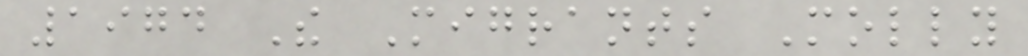1974 The Migrants Molly
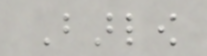Barlow
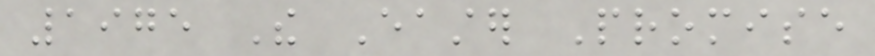1975 The Easter Promise
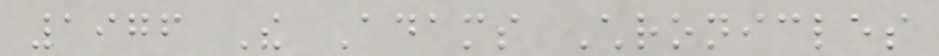1976 The Adams Chronicles
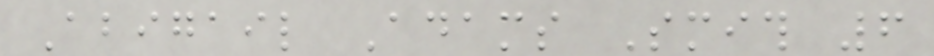Abigail Adams Smith 6
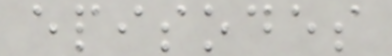episodes
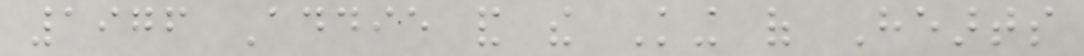1976 Addie and the King of Hearts
